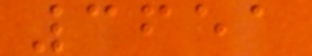3651
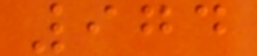974
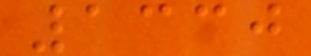1330
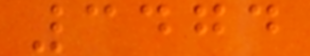3474
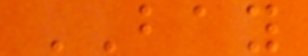BAY
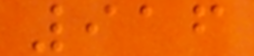916
